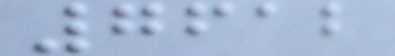7612
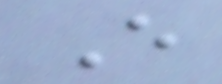E
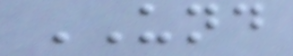UND
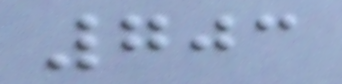703
